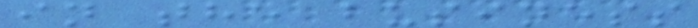in the business
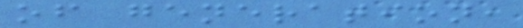of generation,
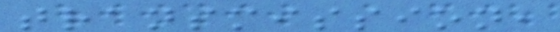transmission,
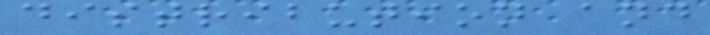distribution and
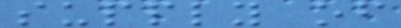supply of
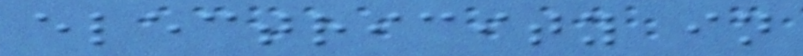electricity in
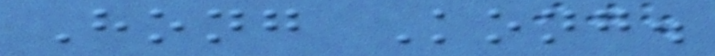Hong Kong.
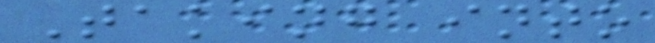Taking into
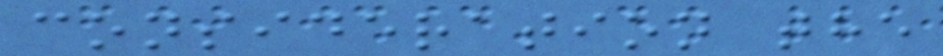consideration the
